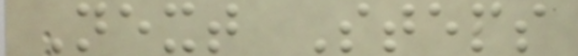Next Steps
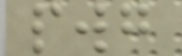pwg
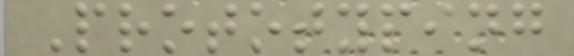Prototyping
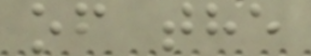of the
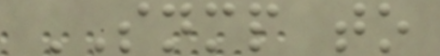SNMP to
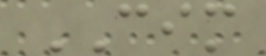CIM
